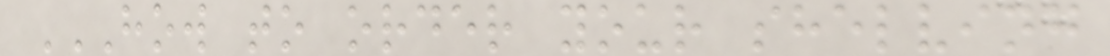HOW TO ORDER YOUR SHELVING
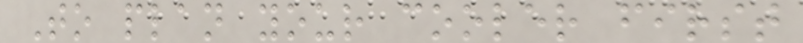To plan your cooler first
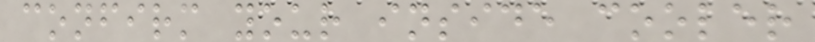confirm your inside cooler
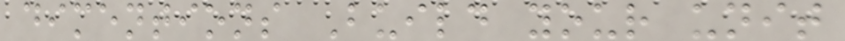dimentions Build your unit
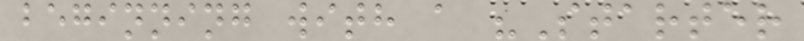beginning with a "Starter
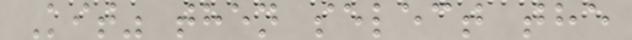Kit" then select the
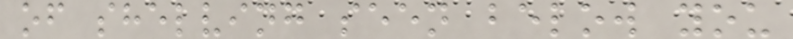of shelving seen below you
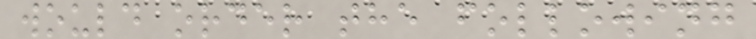would order the following
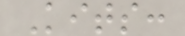Kits:
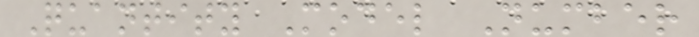Quantity Model Number
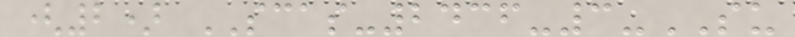(2) SCAS-2436-3-SU
